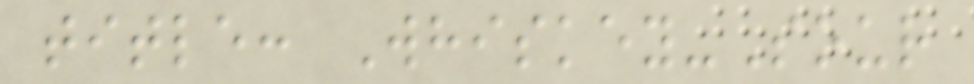title: Whiskey-Sour
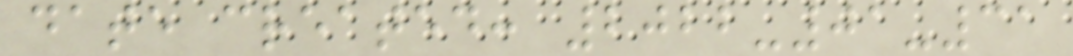date created: 2022-01-31
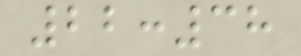22:38
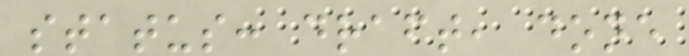status: draft, done
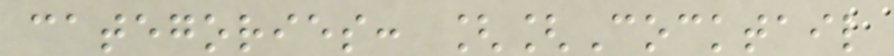categories: [[Cocktail
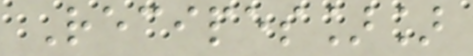Recipes]]
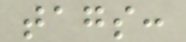tags:
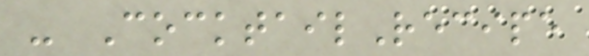- CocktailRecipe
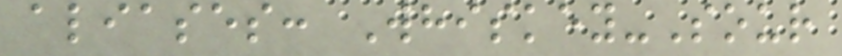aliases: Whiskey-Sour
